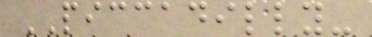PICCADILLY-
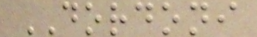DORDONI
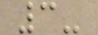3-
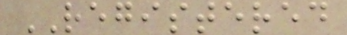REGISTERED
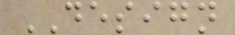DESIGN
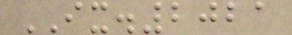IX.2021
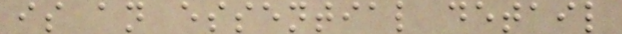is an essential detail
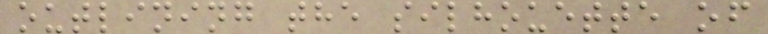outlining the silhouette of
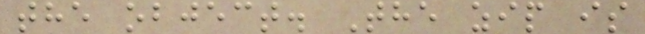the object. The zip is
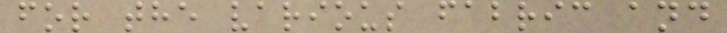for the various fabric and
